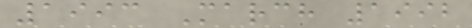1993 March 1992
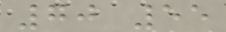70 55
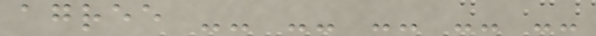agree -- -- -- -- --
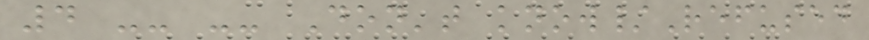4 -- -- Don't know/Refused
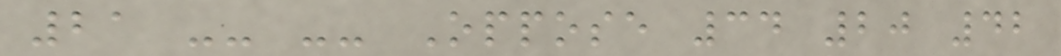21 -- -- Oppose 34 20 42
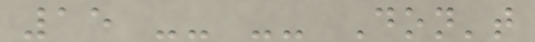15 -- -- Don't
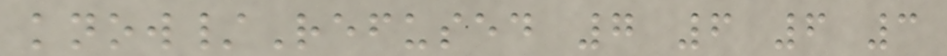know/Refused 7 6 6 3
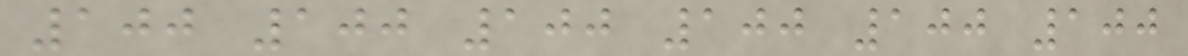100 100 100 100 100 100
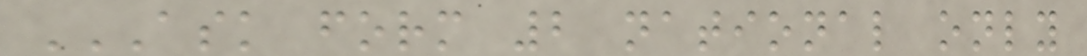ASK FORM 2 NATIONAL ONLY
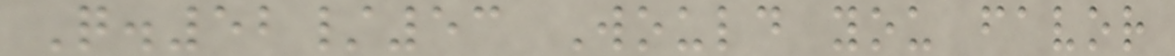Q.52/53 Would you favor
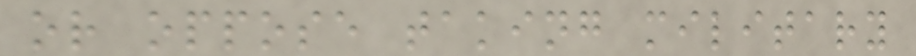or oppose taking military
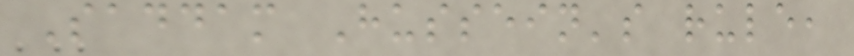Saddam Hussein's rule,
